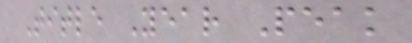Title Year Peak
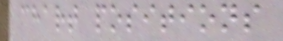chart positions
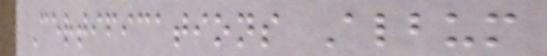Certifications Album
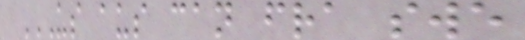US AUS CAN FRA SWE
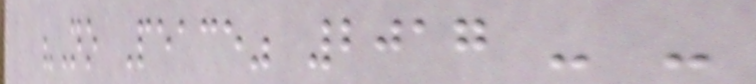"No Peace" 2017 - -
